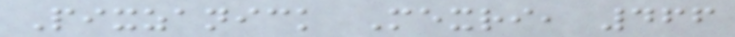Pixzanick Mexri, 466
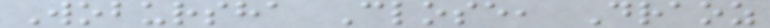Wobursha Close, Draoz
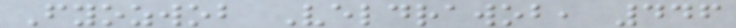Fyozwob Veldrawob, 446
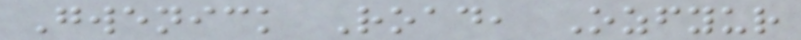Gwenick Road, Ozfyur
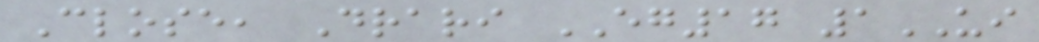Close, Drari EG17 1UI
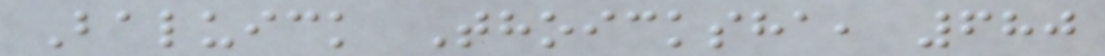Baluick Thoicksha, 680
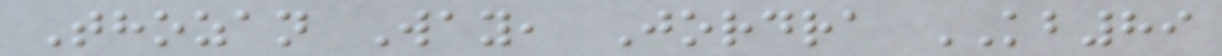Thozan Way, Jordra KB89
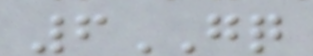6GQ
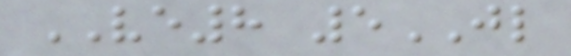VE8 5JL
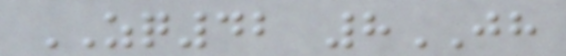ZQ42 8JH
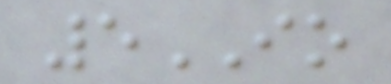5IO
